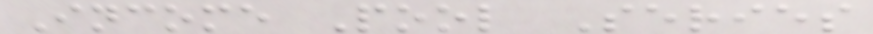Income Pool Series
